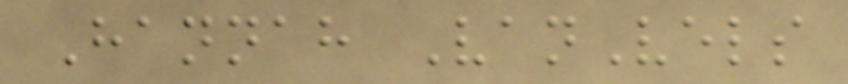Hannah VanVels
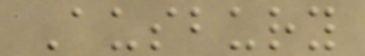Ausbury
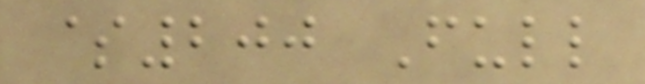$200 Full
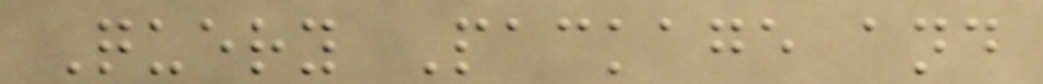Query Package and
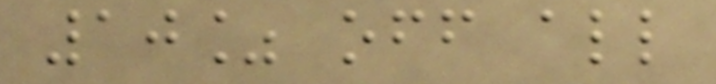10% off all
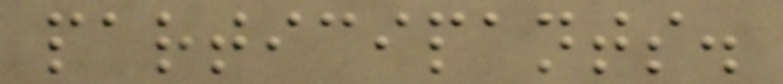participants.
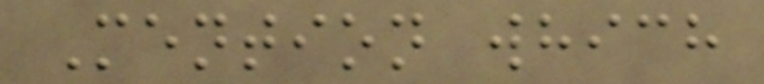Mention which
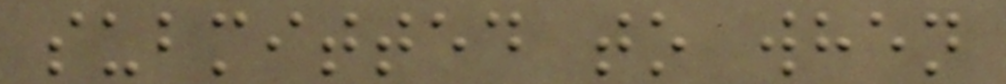submitted to when
